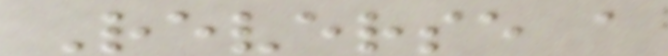Reverse a
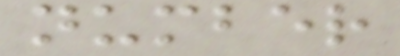number
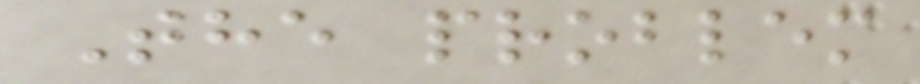The problem
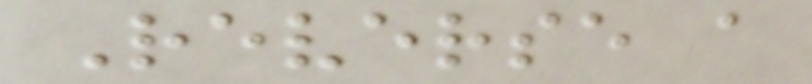Reverse a
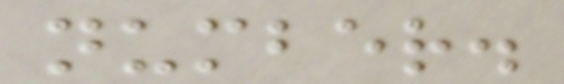number.
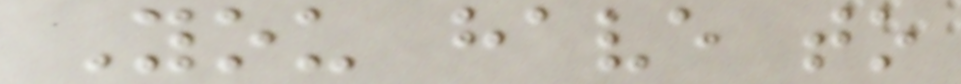You have to
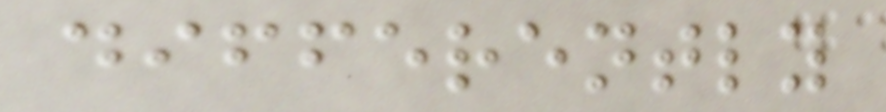differently
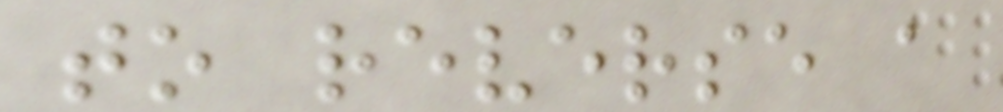to reverse a
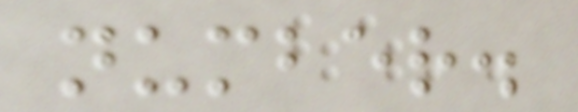number.
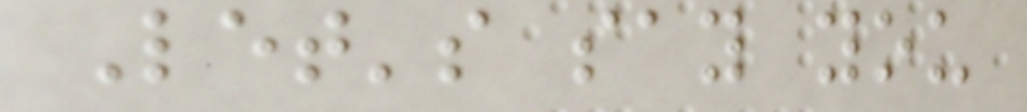Let's say you
